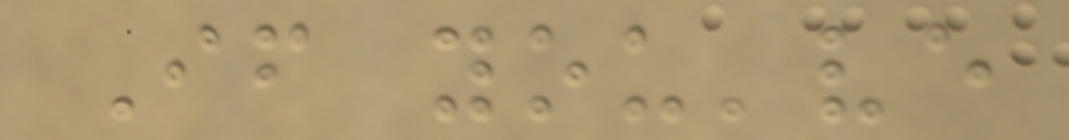If you've
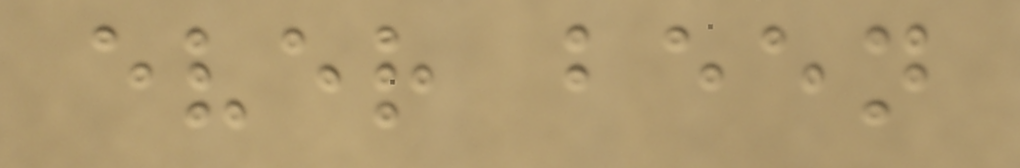ever been
